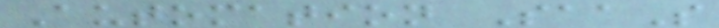Automation SaaS
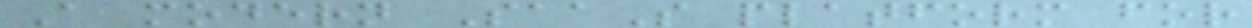A modern SaaS platform for
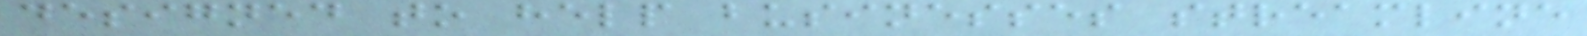designed to help businesses streamline
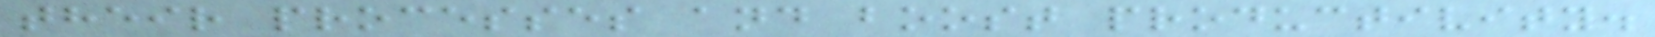their processes and boost productivity.
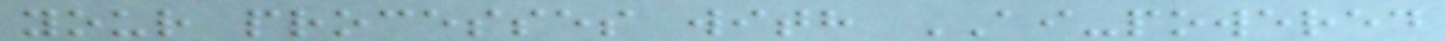your processes with AI-powered
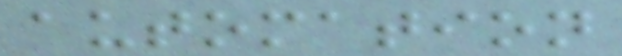automation
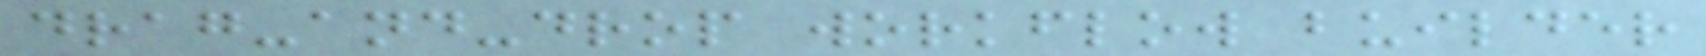drag-and-drop workflow builder
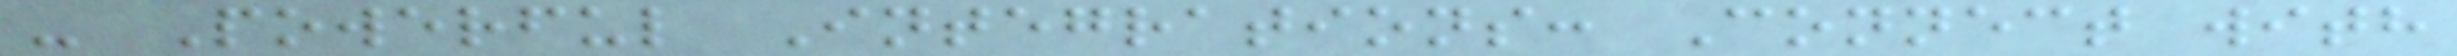- Powerful Integrations: Connect with
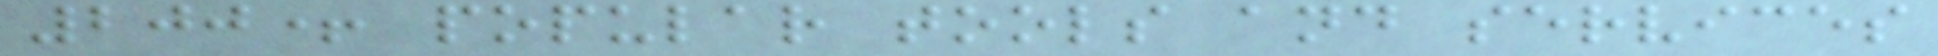200+ popular tools and services
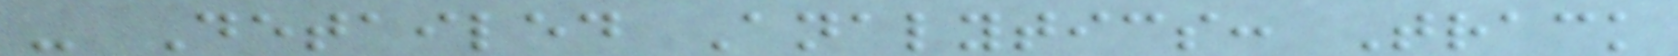- Detailed Analytics: Track
